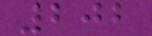202
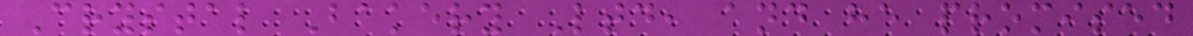Crystal Bakery Ltd, and he promised
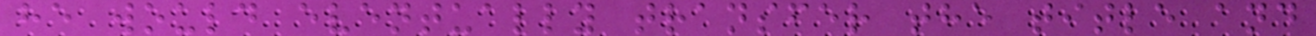he would eventually transfer the title and
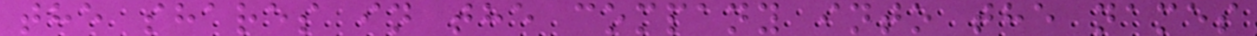the shares in the company into the names
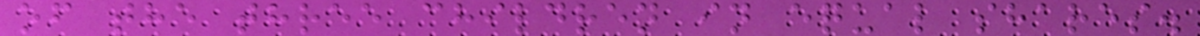of the three children in equal shares.
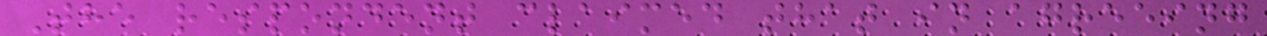The respondent claimed that in agreeing
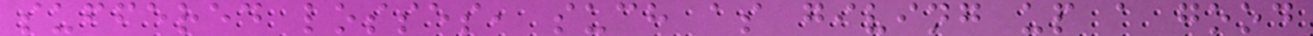suffered losses, such as giving up a good
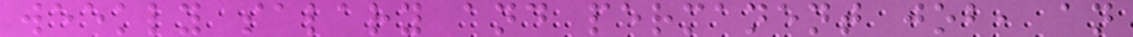weekly salary and permanent job, an
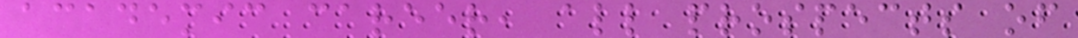academic career, all prospects of
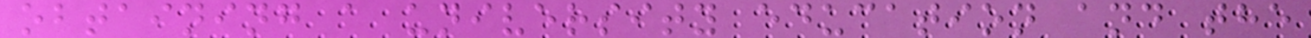obtaining a university education and the
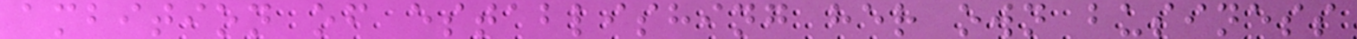ambition of establishing her own business
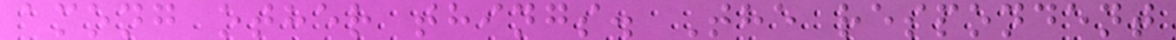among other things. The respondent
